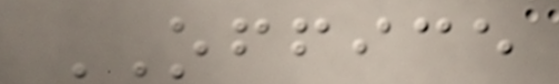OFFICE
